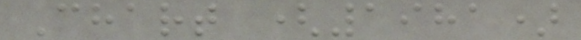Chart (1981)
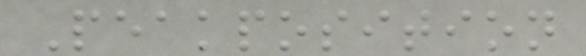Peakposition
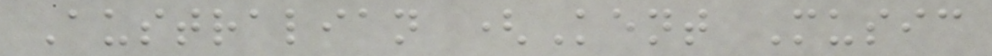Australian (Kent Music
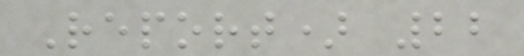Report) 22
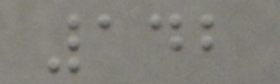142
